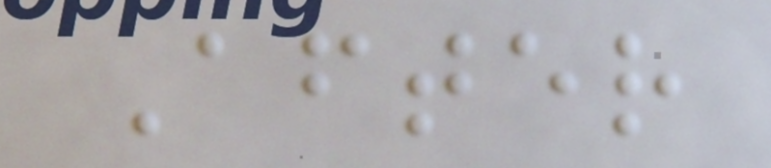After
